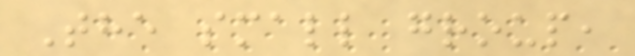The small group,
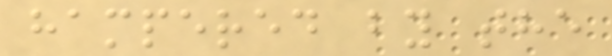hampered by the
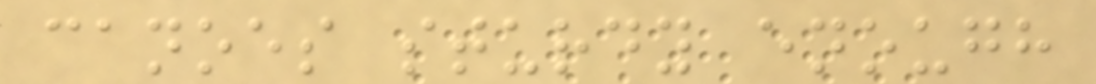canoes sturdy enough
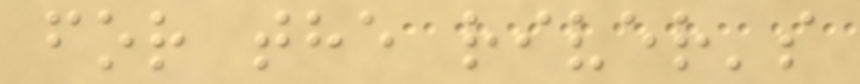for the river's
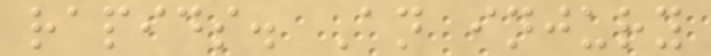rapids. An injury
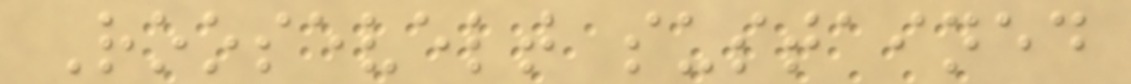Roosevelt sustained
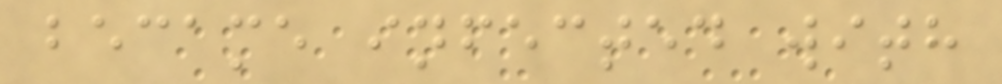became infected with
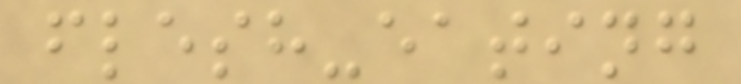flesh-eating
